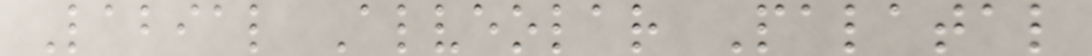Labial Alveolar Palatal
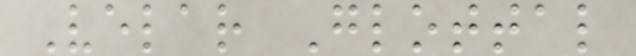Velar Glottal
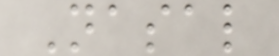Nasal
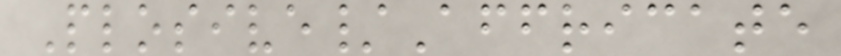Plosive/Affricate
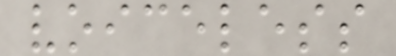voiceless
